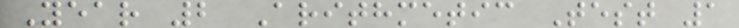Year 2 Arithmetic Test 1
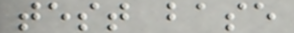test base
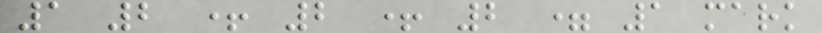1 2 + 2 + 2 = 1 mark
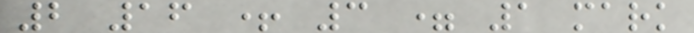2 16 + 3 = 1 mark
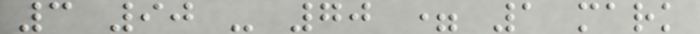3 90 - 70 = 1 mark
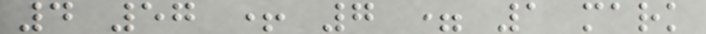4 57 + 7 = 1 mark
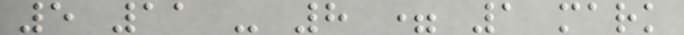5 11 - 8 = 1 mark
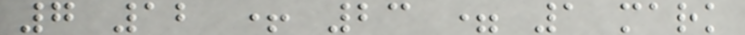7 12 + 23 = 1 mark
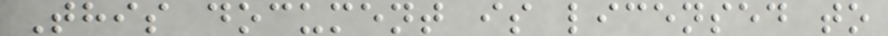This document is licensed to
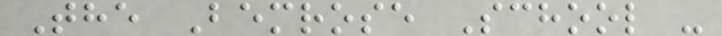The Bemrose School -
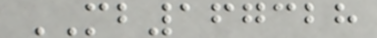MB167328
